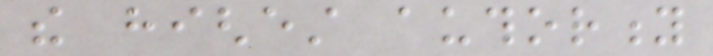the highest authority
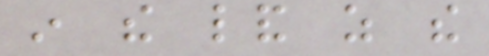in the land as the
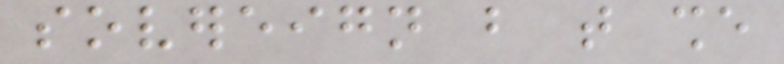sovereign but that she
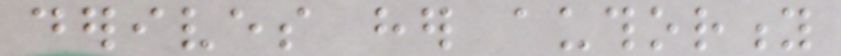derives her authority
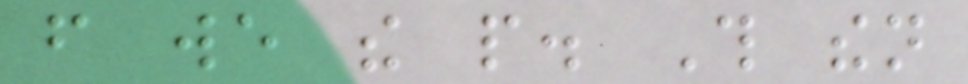from we the people. This then
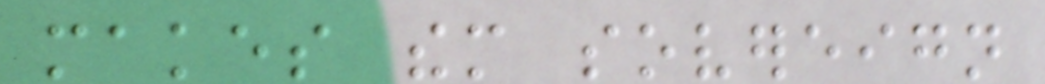makes them sovereign
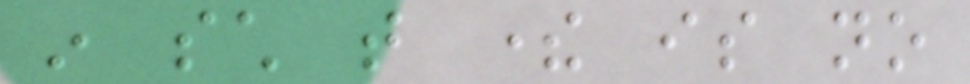in such that there is no
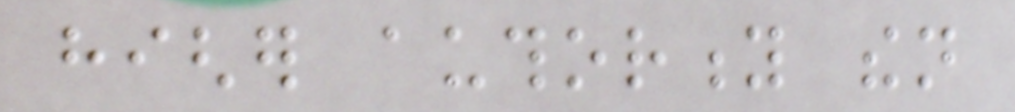higher authority then
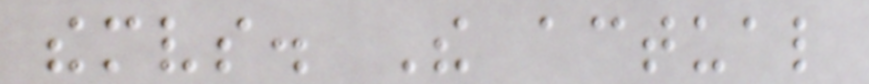themselves. The actual
